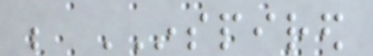be INSPIRED
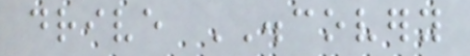drive DISCOVERY
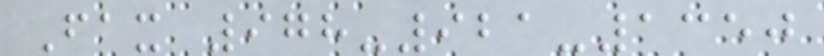Fax 978-921-1350
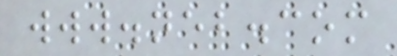www.neb.com
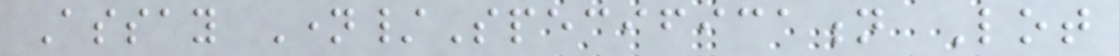Assay Name/Specification Lot
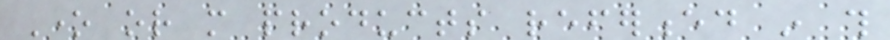One or more products referenced in this
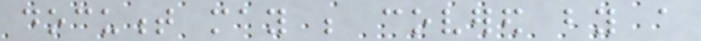document may be covered by a
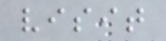visit
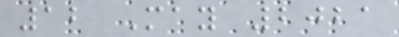12 May 2021
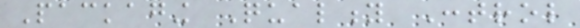Packaging Quality Control
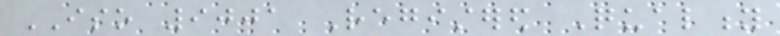ISO 9001 Registered Quality
